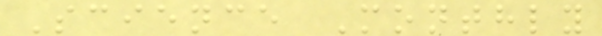Science Monthly
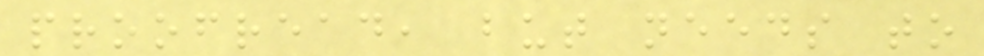proofread, but needs to
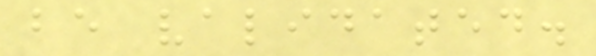be validated.
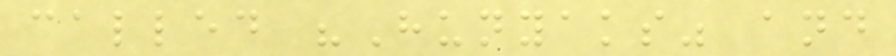called "Hunyaks" and
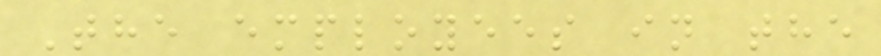The employees in the
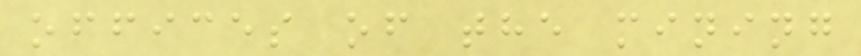offices of the mining
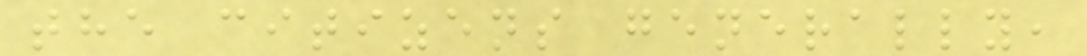the citizens generally,
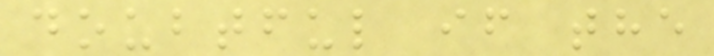doubtful if the
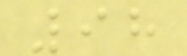98
